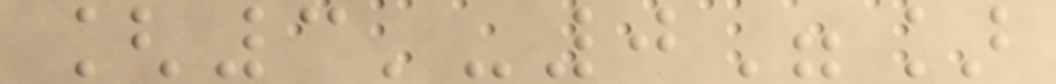[3'-0"]
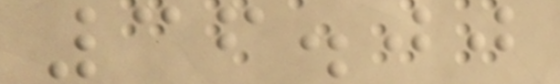36.00
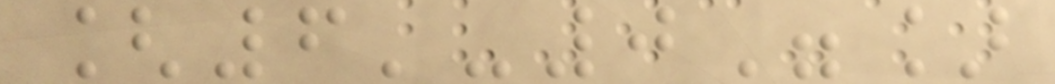[6'-0"]
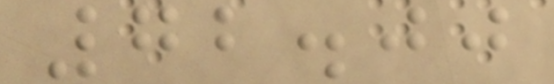72.00
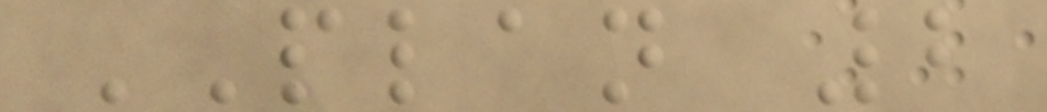PLAN 2
